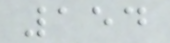154
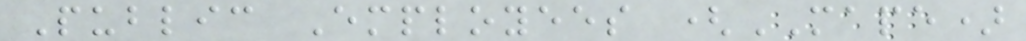Public Employees (MAPE)
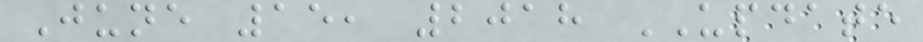June 15, 2018 UPDATE
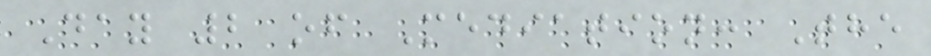Day 2 of Mediation: The
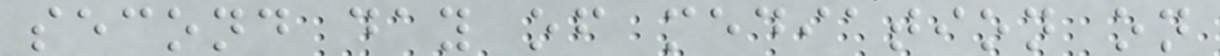second day of mediation on
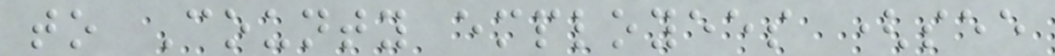to County employees (see
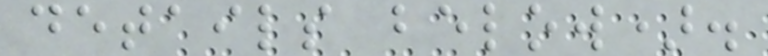details below).
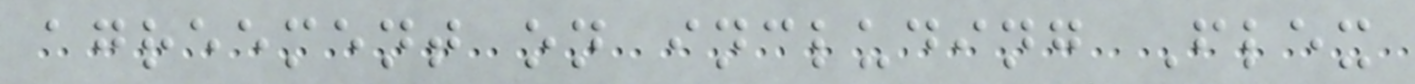agreement on including Flex
